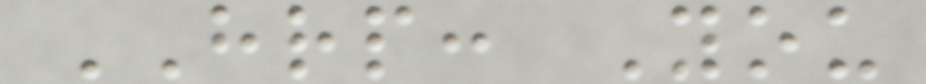HRP: You
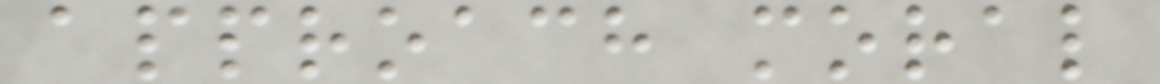approach moral
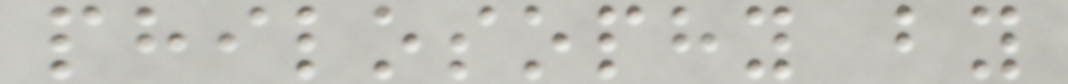philosophy by
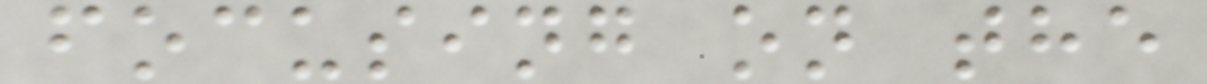focusing on the
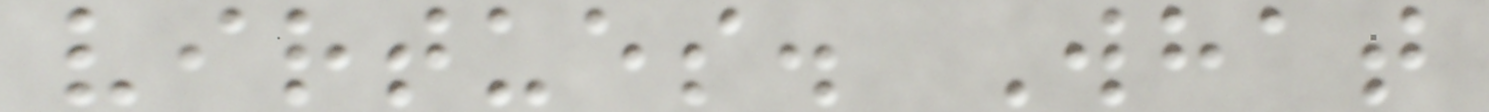virtues. What
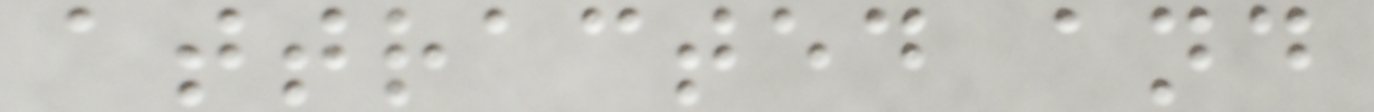attracted and
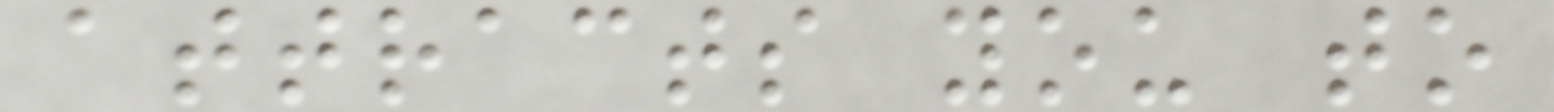attracts you to
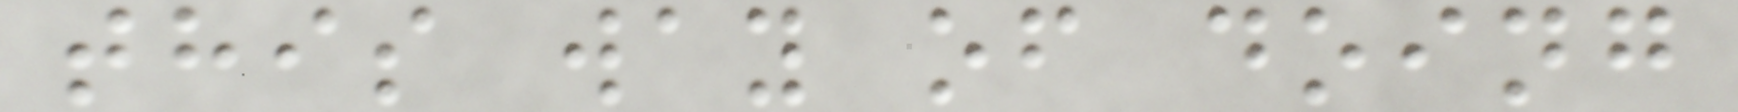this way of doing
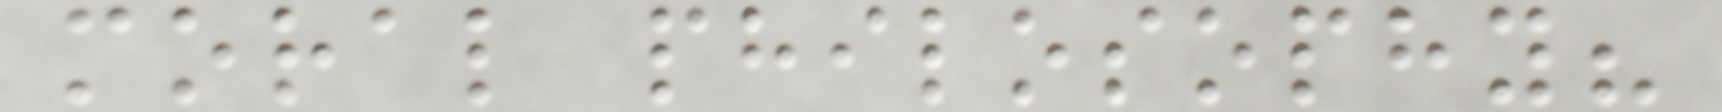moral philosophy?
